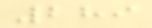289
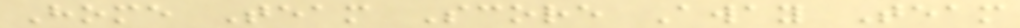Home Team Score Away Team
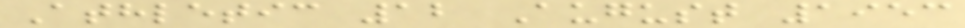Athletic 12 August 1953
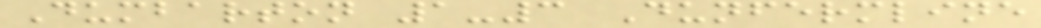Dumbarton 1-3 Dunfermline
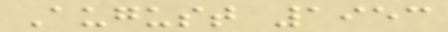August 1953
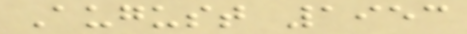August 1953
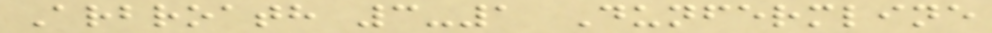Arbroath 3-1 Dunfermline
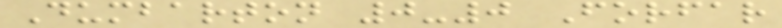Dumbarton 0-0 Forfar
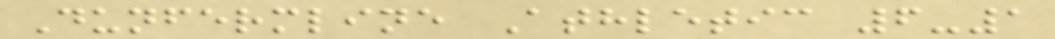Dunfermline Athletic 6-1
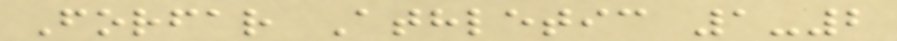Forfar Athletic 1-2
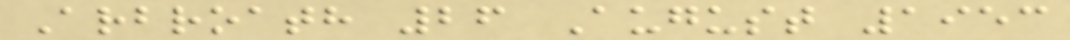Arbroath 26 August 1953
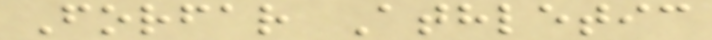Forfar Athletic
